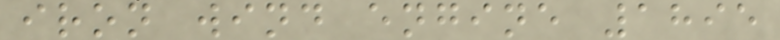iron wind engine 1895
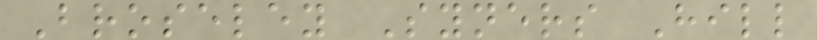Broseley Syners Hill
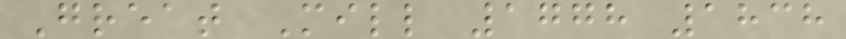Great Mill 1778 1838
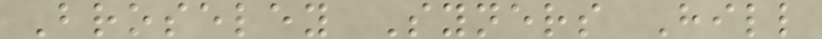Broseley Syners Hill
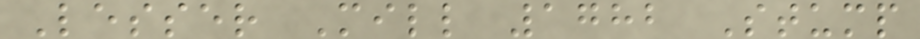Lesser Mill 1782 Stump
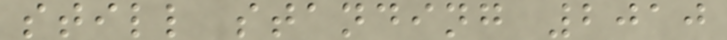still standing 2010
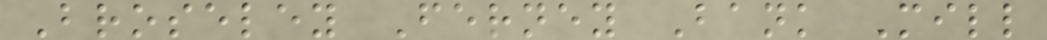Broseley Ferney Bank Mill
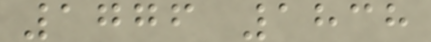1776 1838
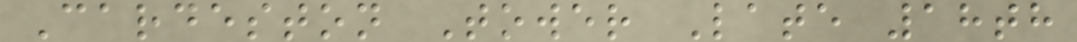Cardeston Tower Late 18th
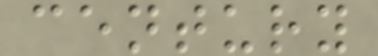century
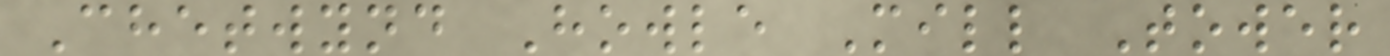Chetwynd Howle Mill Tower
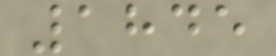1845
